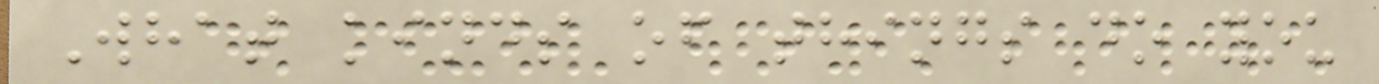What kinds of things do you
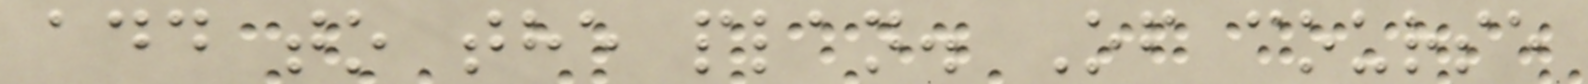add to the plan. Of course
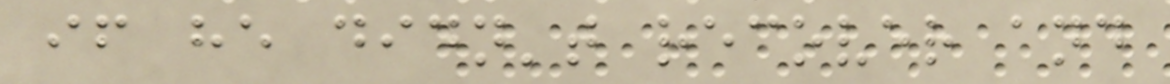if he didn't recover and
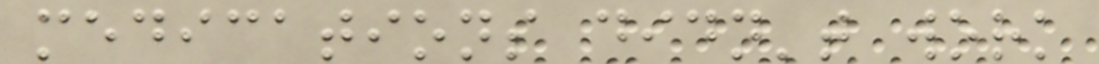medications didn't work
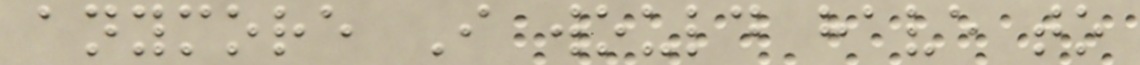anymore I would have to
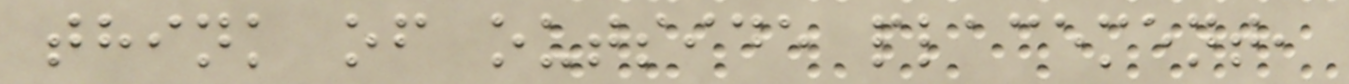think of outside placement,
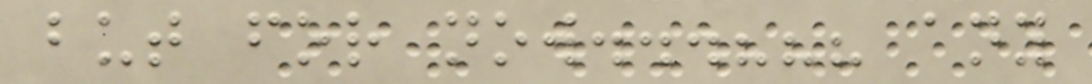but for now...??? any
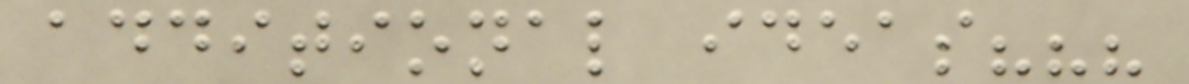additional ideas???
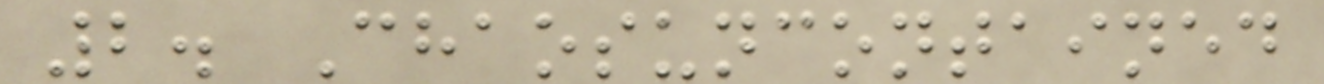2. Chaosuncontained
